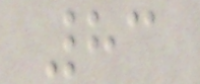83
